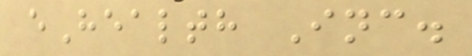eHealth Inc.
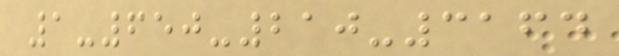1-650-210-3164
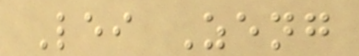Lei Zeng
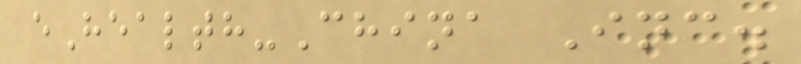eHealth-China Inc.
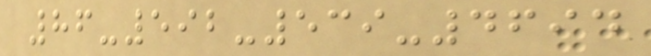86-592-539-4694
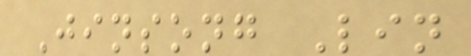Jinsong Lin
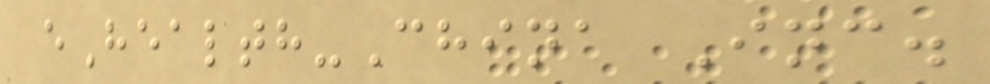eHealth-China Inc.
